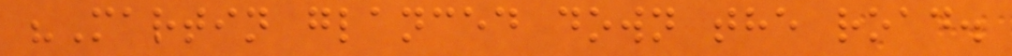"Martin glanced down the road.
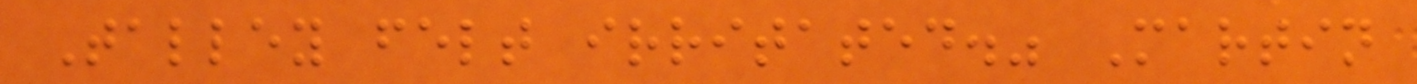Talley felt irritated." Martin
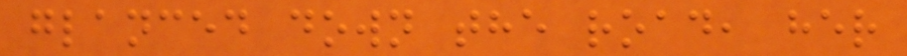glanced down the road, her
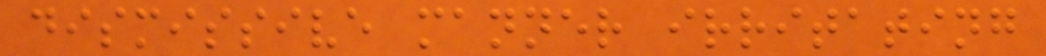dismissive manner irritating
